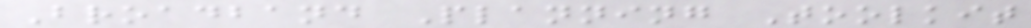Broadband Planning Toolkit
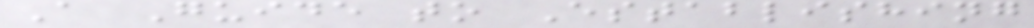A Guide to Establishing
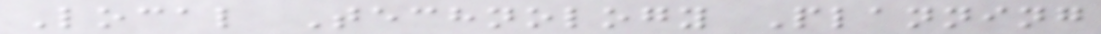Local Technology Planning
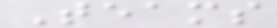Teams
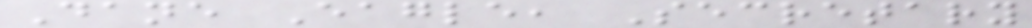Dane Eagle, Secretary
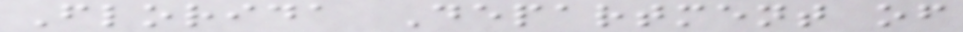Florida Department of
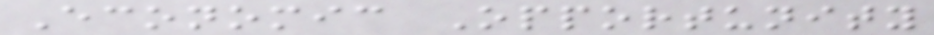Economic Opportunity
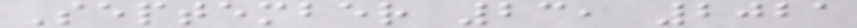September 23, 2021
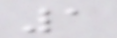1
